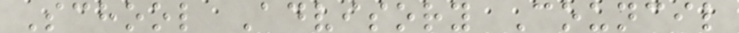School Advisory Council
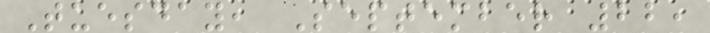Tuesday, September 22,
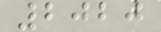2020
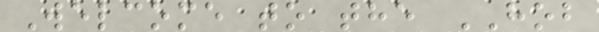Welcome to the HOB
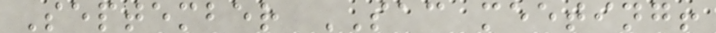September SAC meeting!
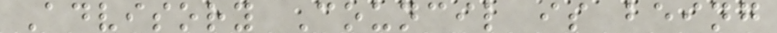Advisory Council is being
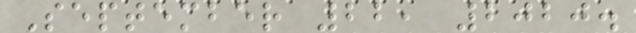September 22, 2020.
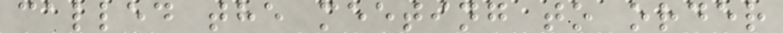called the meeting to order
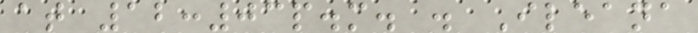at 12:03p.m. . Ileana
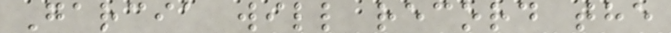Garcia will record the
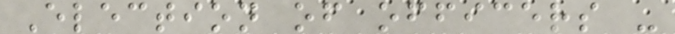Election of officers -
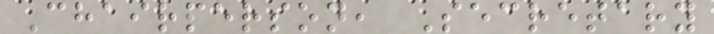Chairperson, Secretary
